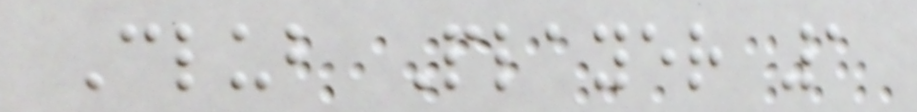Club Player 1
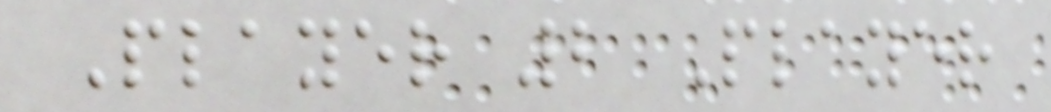Player 2 Player
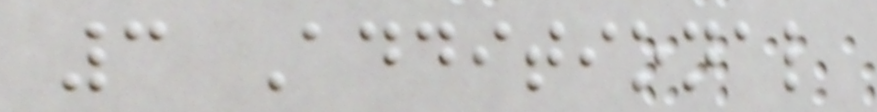3 Additional
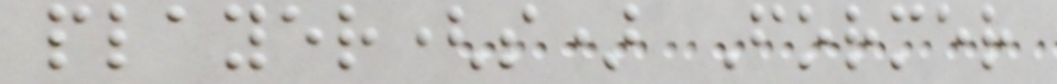player(s) Former
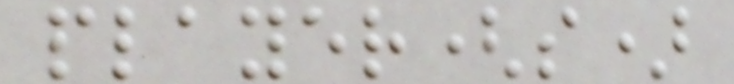player(s)
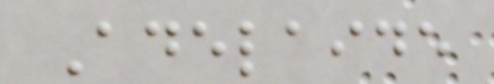Adelaide
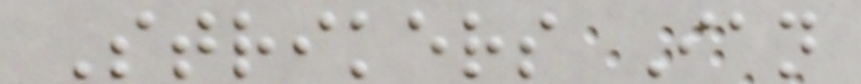Strikers Ian
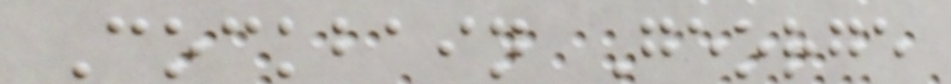Cockbain George
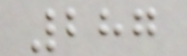287
